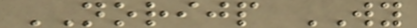NORIJP WY
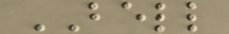BELL
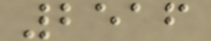2516
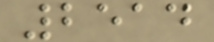2514
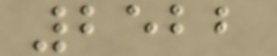2522
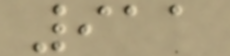911
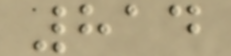814
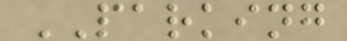PARKING
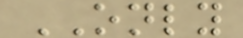ONLY
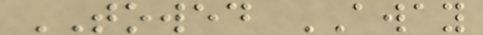TOWED AWAY
